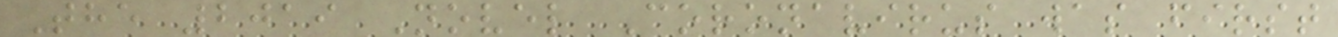The 2019 Novel Coronavirus was first
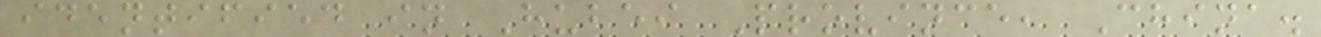identified in Hubei Province, China.
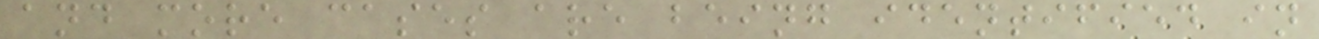and more cases are being identified in
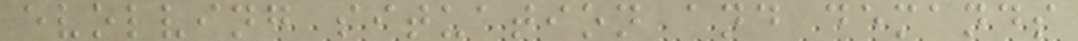evolving situation and demands
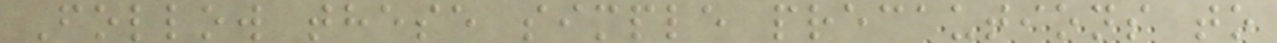Follow these simple precautions to
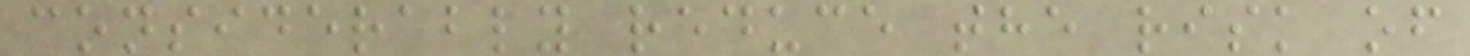considerably reduce the risk of
